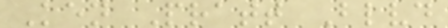Ken Pratt Blvd
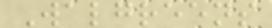Walgreens
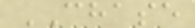CHASE
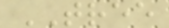TREE
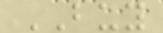BUY
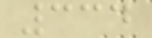334
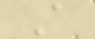A
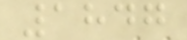1847
